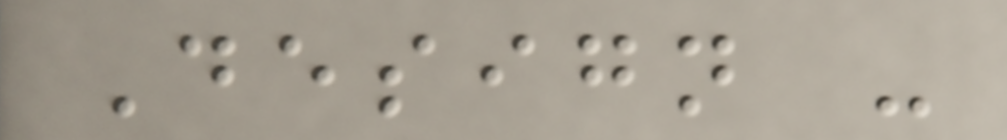Design -
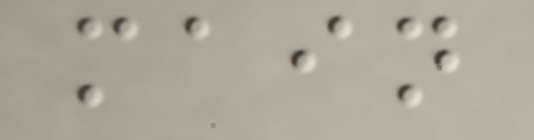main
